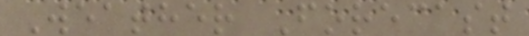Weather Forecast
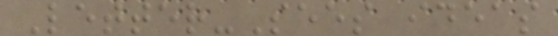Letter-Sees ideas
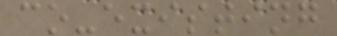co-existing
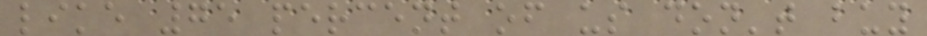like 75 percent of us don't buy
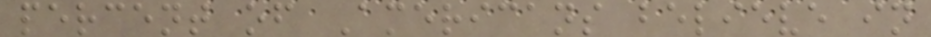percent of Americans believe in
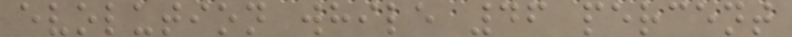evolution while 46 percent
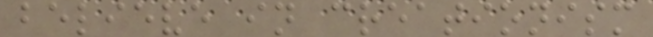believe in creationism
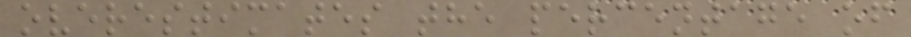overestimates the percentage of
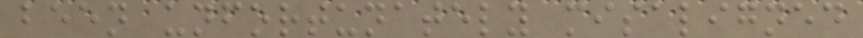been unfortunately misaligned
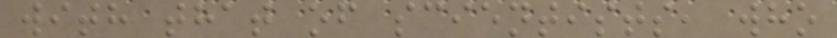with that of scientists, who
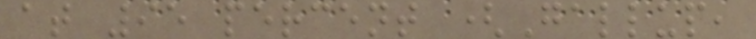at 95 percent (Gallup,
